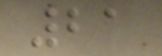21
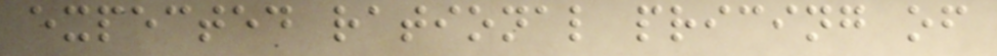expected rational pricing of
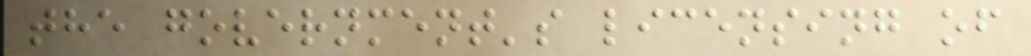the government's licensing of
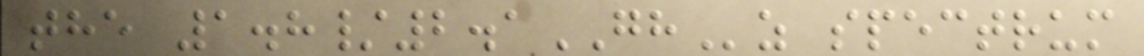the 1.8/2.1GHz spectrum
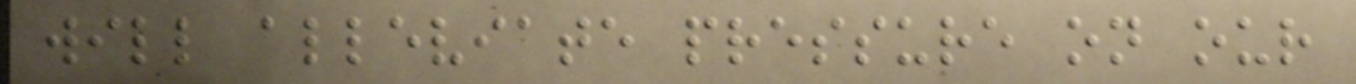will alleviate pressure on our
